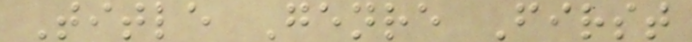Title Genre First
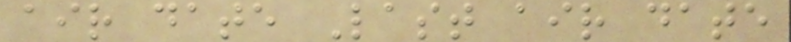air date Last air date
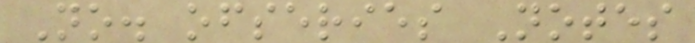No. ofseries Notes
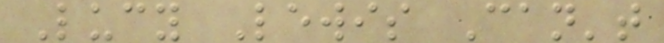Lucy Lewis Can't
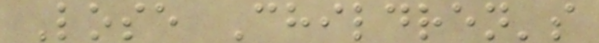Lose Children's
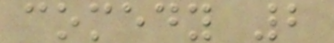comedy 2
